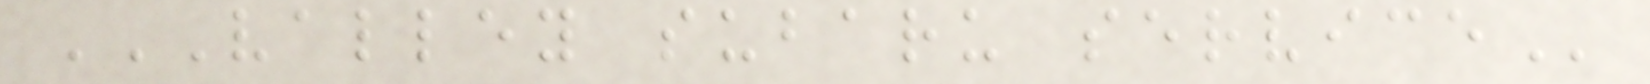VALLEY SUBARU SERVICE
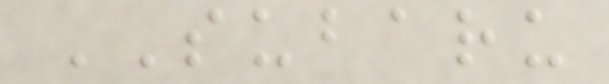SUBARU
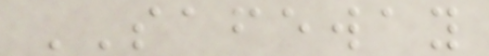SAFEWAY
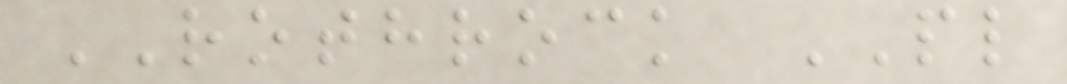ROTHROCK PL
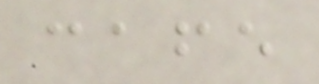cafe
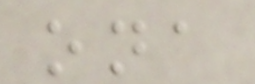ona
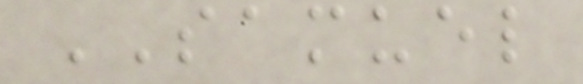SAMUEL
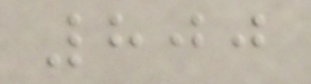800
